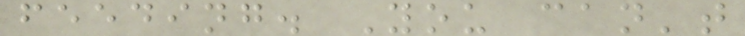feeding. You can't
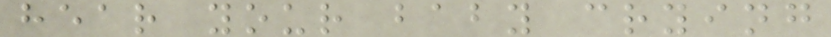hear your baby crying
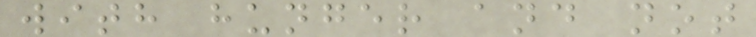with hunger and not
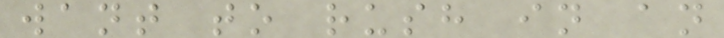want to rush in an
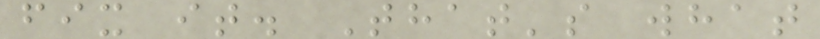fix it. That's what
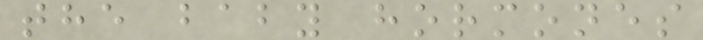the baby hormones
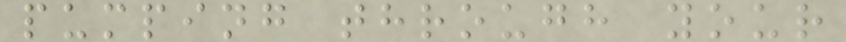pumping through your
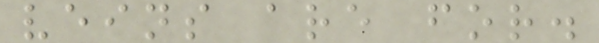veins are for.
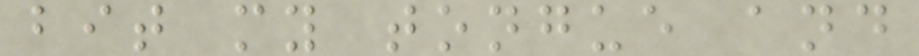bit my tongue and
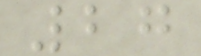27
